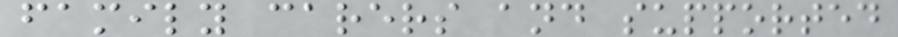family carers and supported
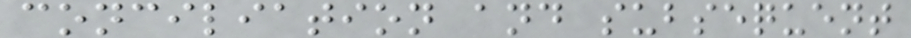conciliation and subsequent
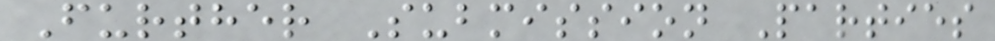Further Submission Parties
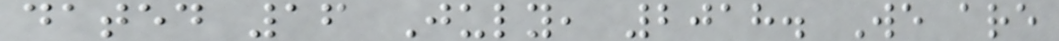dated 16 July, 2018. We are
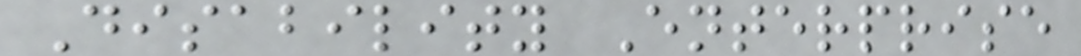Disability Enterprise
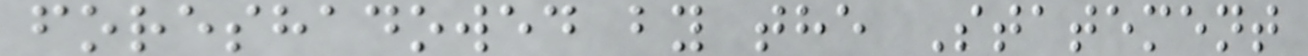foreshadowed by the Statement
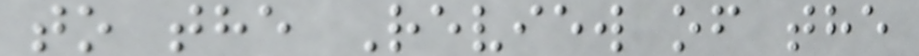to the Review of the
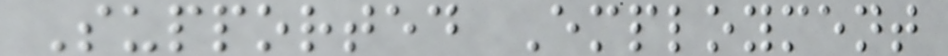Supported Employment
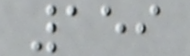159
